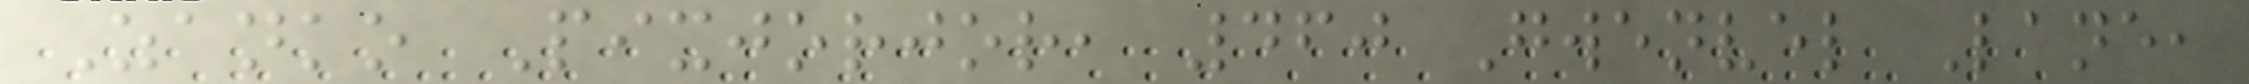Zanko Pixjorjor, 460 Gwenvel Lane,
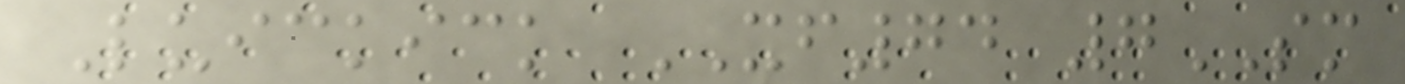Luickick XF74 7SM
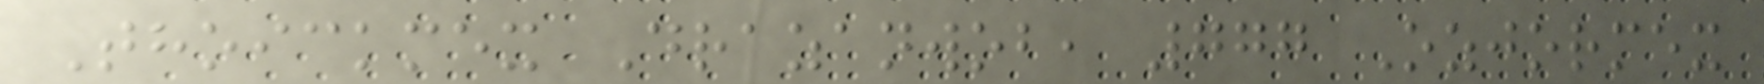Thoickmex Drazanwob, 777 Ozjormex
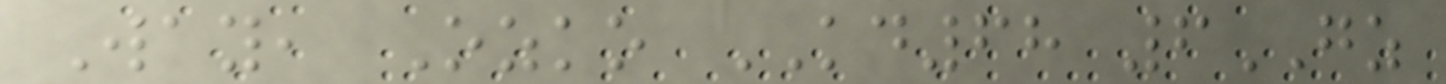Way, Ozko KD68 6GZ
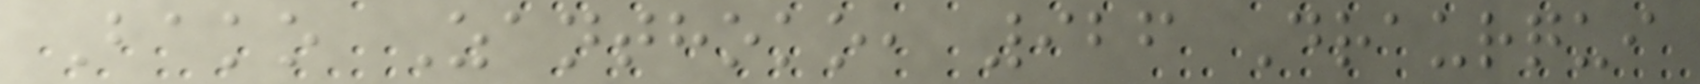Bako Zanthoko, 926 Draurqui
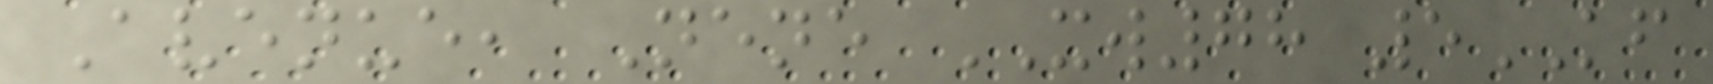Avenue, Nene XW78 5KF
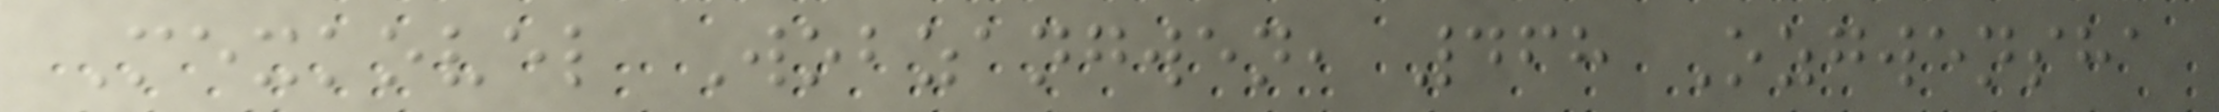Mexkovel Wobzangwen, 468 Ozgwensha
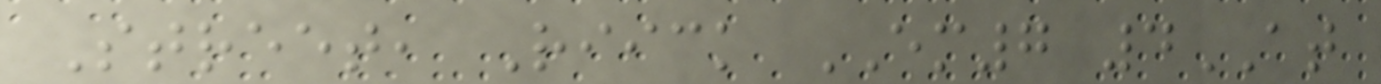Street, Riick EM7 4AT
